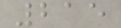215
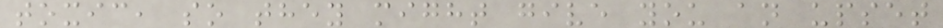toxic, so they might give you an upset
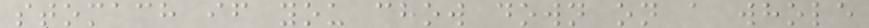stomach if you chow down on a whole
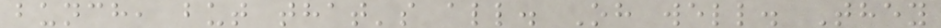bunch, but that's all. Oh well. They
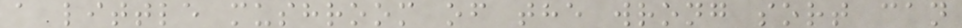a little mushroom of the wrong sort can
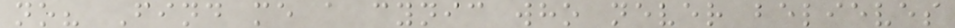no? Find me a cynic who never believes
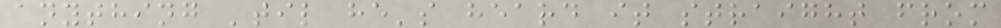anything 'til he's heard it straight from
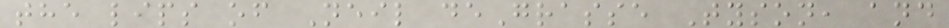the lips of Neil deGrasse Tyson, and
